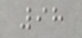98
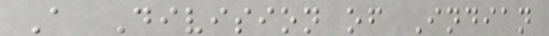A Division of Indian
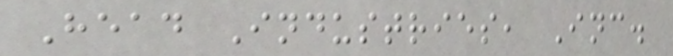Head Industries, Inc.
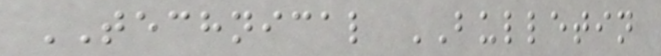TECHNICAL BULLETIN
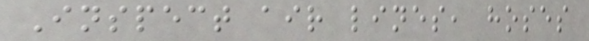Inspect air lines, hoses
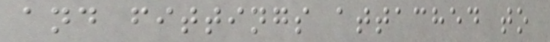and fittings attached to
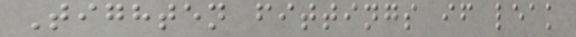Tighten fittings if leak
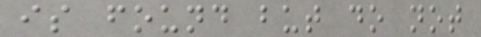is found but do not
